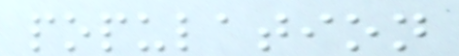population
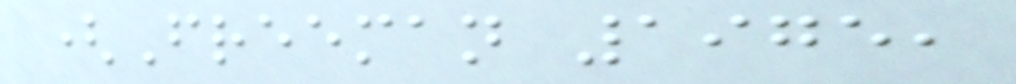(Freeman 1975,
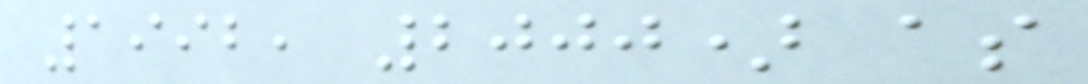1992, 2000) as
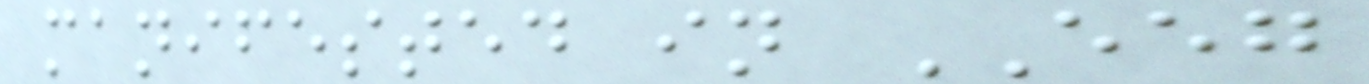manifested in EEG
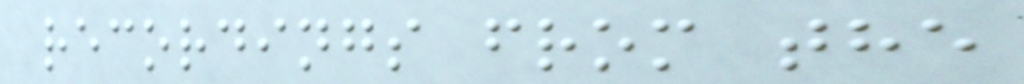recordings from the
